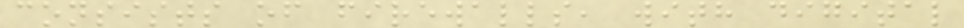consists of firewalls, with digital
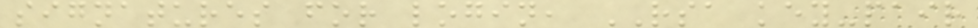signatures for login, RSA key-pair
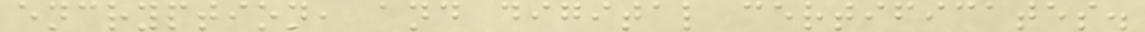encryption, and digital certificates.
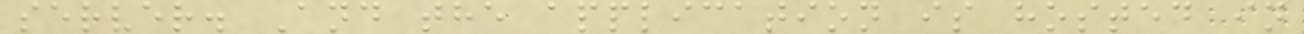server. And the application is hosted in
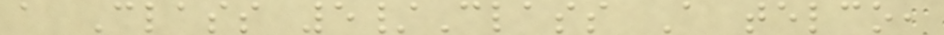a Class 5/Class A telco,
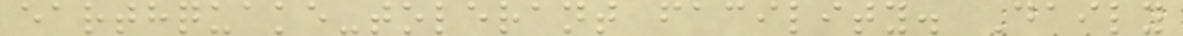earthquake-tolerant facility. Daily
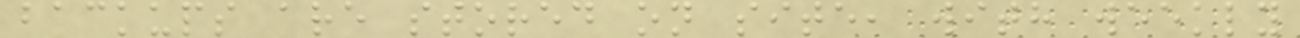backups are stored on site, with weekly
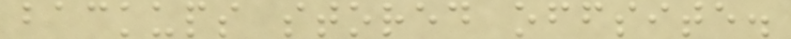backups stored offsite.
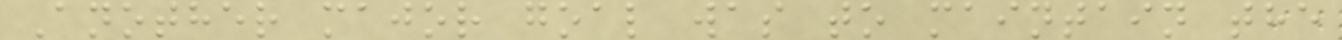Another major goal was to maintain the
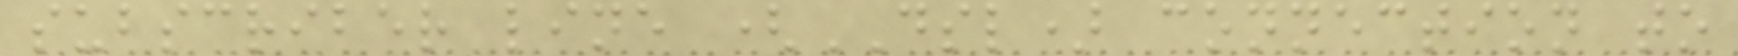subscriber line (DSL) connection to
